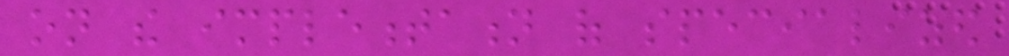on the implementation of specialized
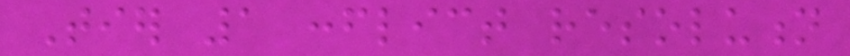Tier 1 conflict resolution
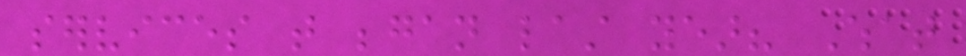services that began last year? What
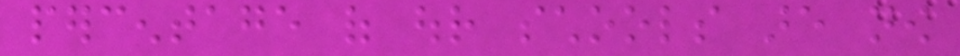percentage of our schools are now
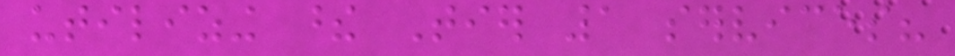utilizing these Tier 1 services?
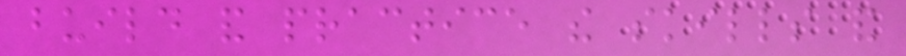build and practice the skills and
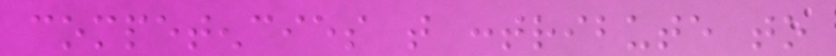competencies that contribute to
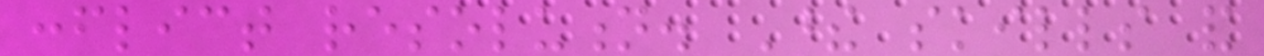conflict resolution. These skills and
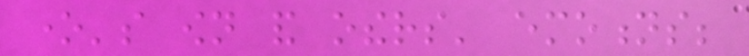one's own and others' emotions;
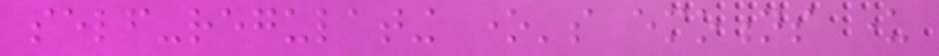self-regulating one's emotions under
